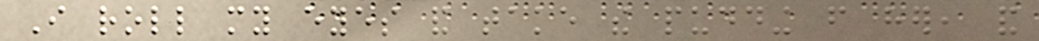I roll my eyes and take the pudding from her, and
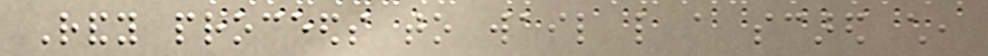Randy proceeds to wail like a scared child,
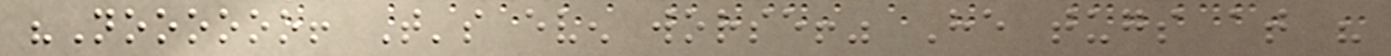"Noooooo! That's even worse!" He tugs at his
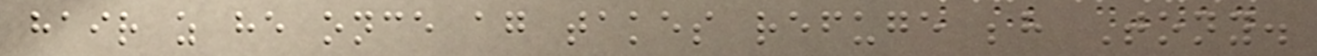hair as he once again takes refuge behind Tony.
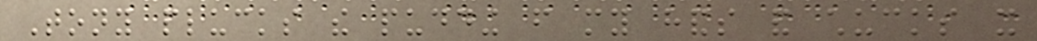Tony plucks the pudding from my hands and chucks it
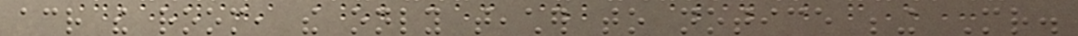across the room, the only teacher to notice being Mr.
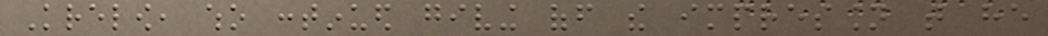Krelow, who continued giving off the impression that he
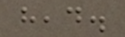head.
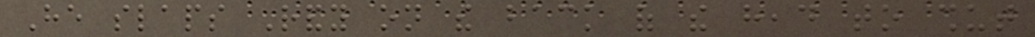He slaps Randy on the back of the head to shut
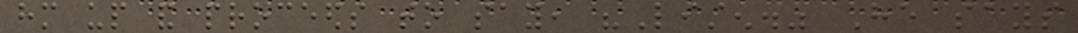him up and proceeds to say, "Listen." He says
